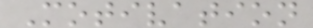Motivation
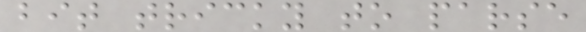bit tricky to parse
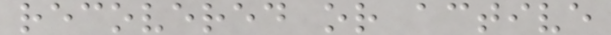recovered or active
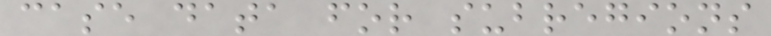case data for subregions
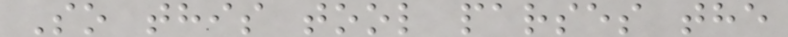So this tool parses the
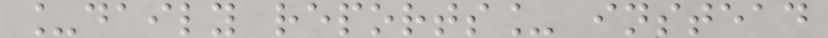_daily reports_ instead
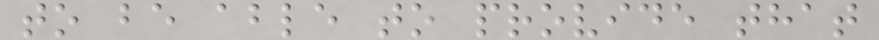to be able to provide that
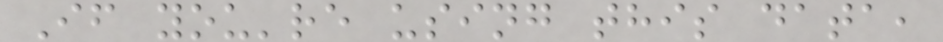If you're using this data,
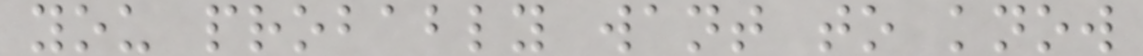you probably want to know
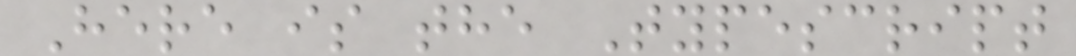Here is the Typescript
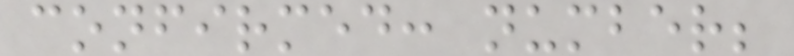confirmed: number;
